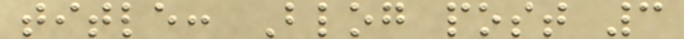title: Blog post 3
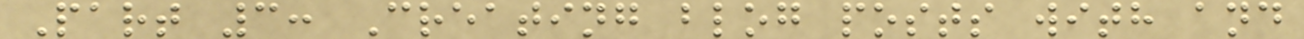Part 3: Creating blog posts with and
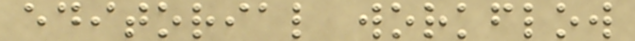editorial workflow
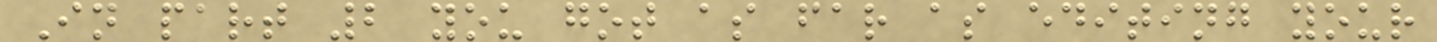In part 2 you got as far as editing your
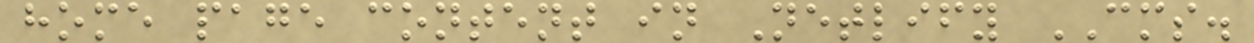home page content in Netlify CMS.
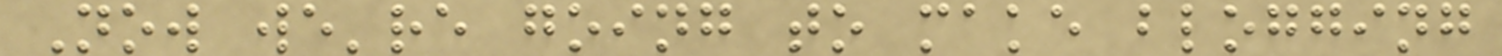Now we're going to make blogging
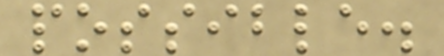possible.
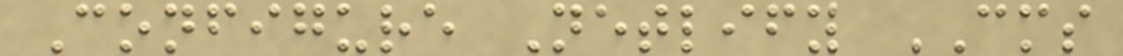Configure Netlify CMS
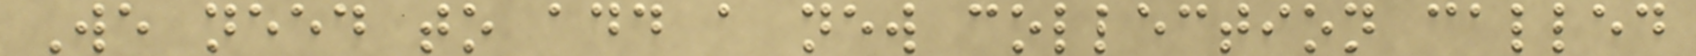We need to add a new collection called
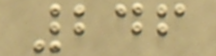246
